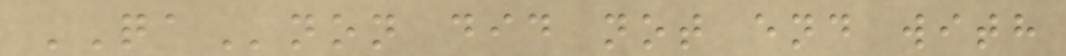QAnon did not end with
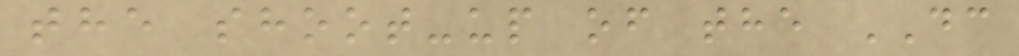the shoot-up of the DC
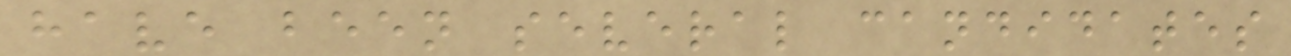have been several candidates
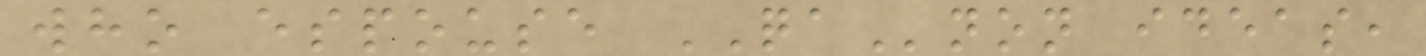who espouse QAnon ideas,
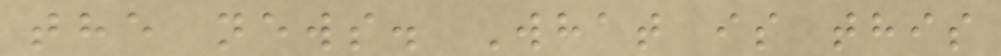the news. What is this
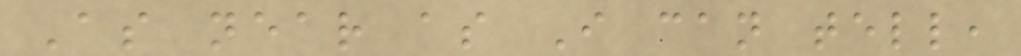As near as I can tell,
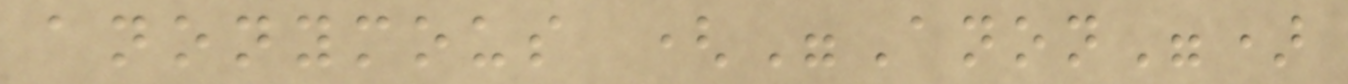anonymous ("Anon")
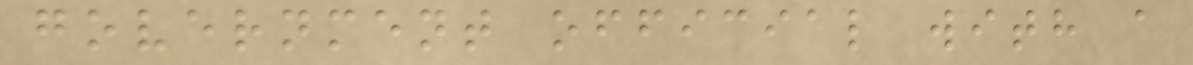government official with a
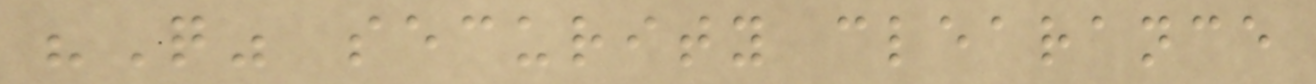"Q" security clearance
